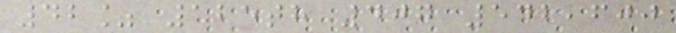42% 125th 407 542,600
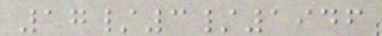17/3/1946
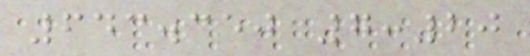643.350 7:20
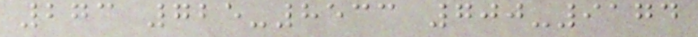273 725-8533 700-9174
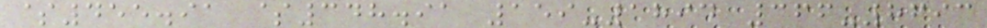$455.91 $348.91 159-1894 366-8693
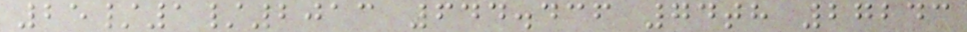25/1/2013 644.436 74th 27243
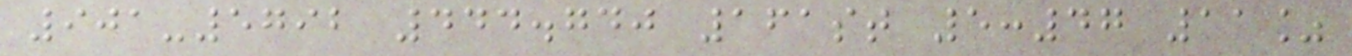901-5792 444.740 161st 5:47 11%
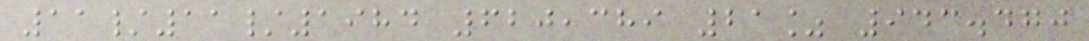11/11/1984 620,389 21% 943.470
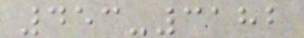453-3182
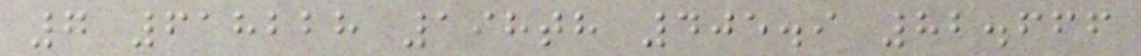7 618228 198th 405.9 82.666
